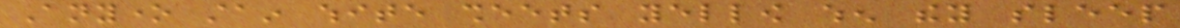Anyone stain white sheets yellow when they sleep
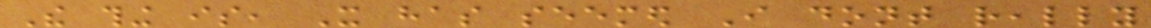The thing is, It has seemed I dont really
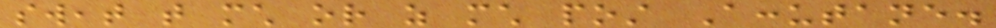sweat that much or as much post Accutane.
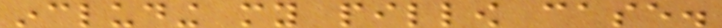including my pillow case.
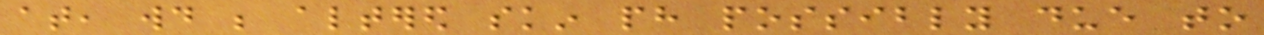at, would be altered skin ph possibly due to
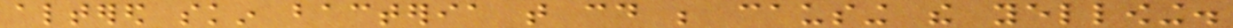altered skin bacteria that could be causing the yellowing.
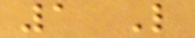1 Like
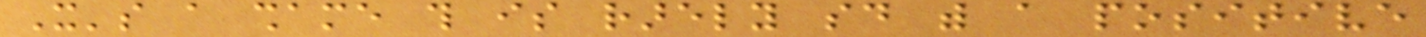It's a shame this is rarely said with a positive
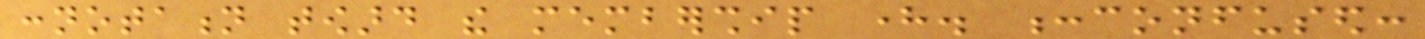connotation toward the membership here. :confused:
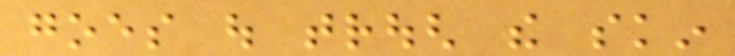goes out trough the skin
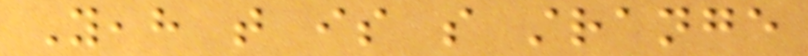Yeah that is so strange
